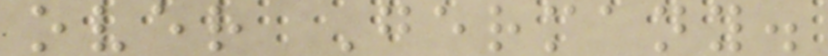over Germany.
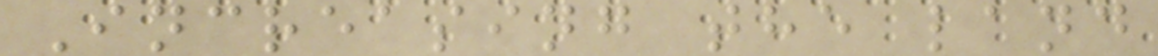Increasing the land
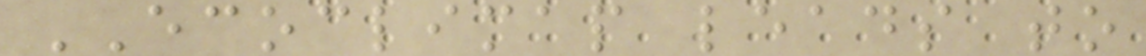ECOCLIMAP leads to
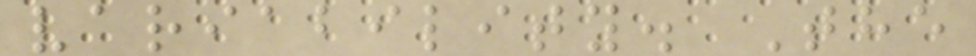variability. The
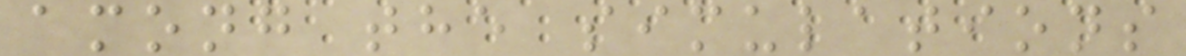among the simulations
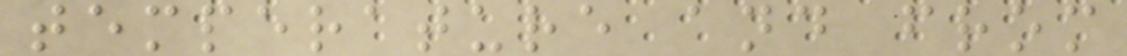temperature and from
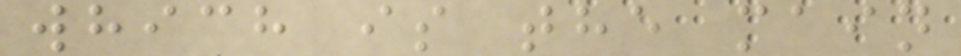which is the main
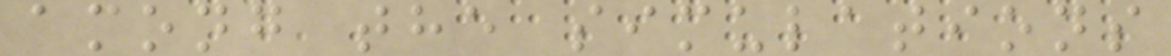among the simulations
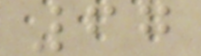67
